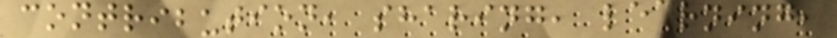contribution, sharing, learning,
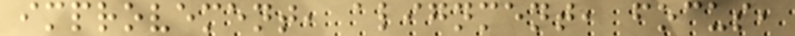improvement, alignment, focus,
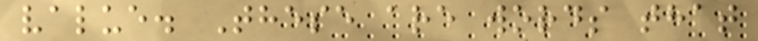value. These are words that
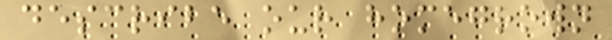describe our homegrown
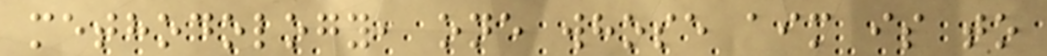methodology, one whose aim is to
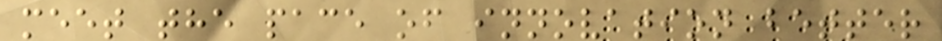meet the pace of innovation better
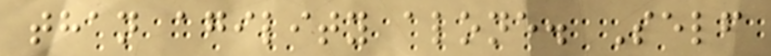than agility alone. Self
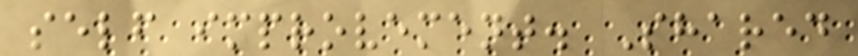self improvement. Shared
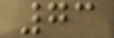73
